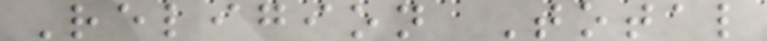Religion Total
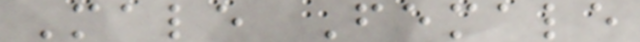Male Female
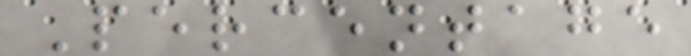Percentage
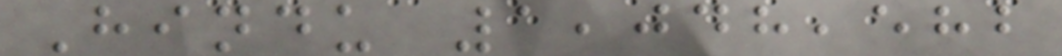Hindu 1,048,582
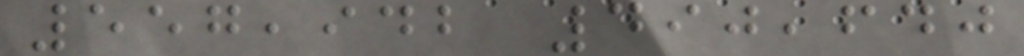557,942 490,640
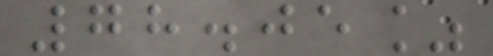78.05%
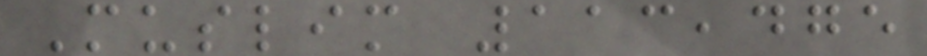Muslim 113,475
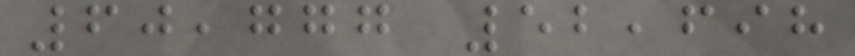60,777 52,698
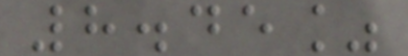8.45%
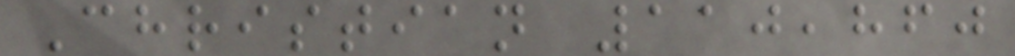Christian 110,860
